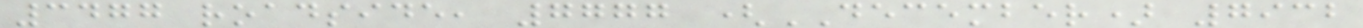3477 roadside, 7777 (DECEMBER) 7932
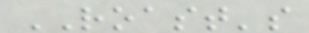ROAST's
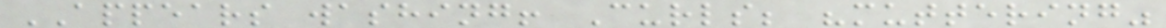APPEARS washing! Curls; "muttering"
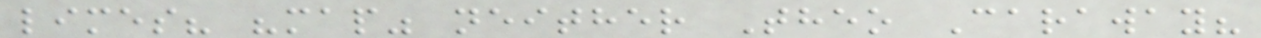limes? "map" neither Theo Caraway?
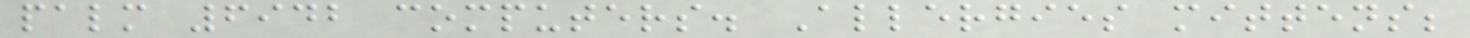palm 6942 computers. Allergies mittens;
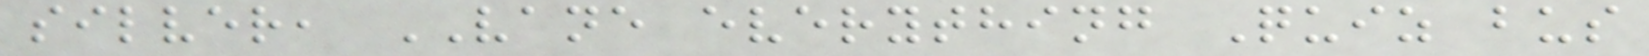silver, VANE everything Quiz bus
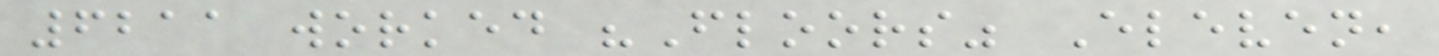6211 worked "Floors" Eleven,
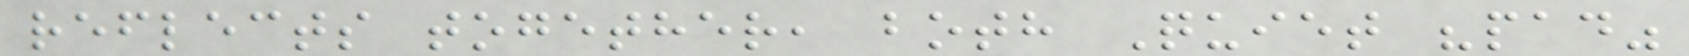reflects together, both Quiet "pad"
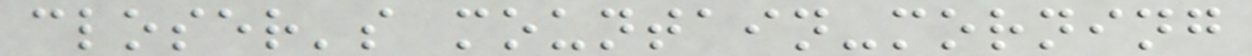closer's mountain-morning
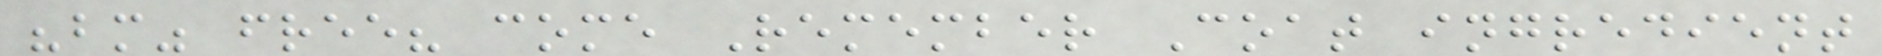"bm" free? come Remember Coat ingredient
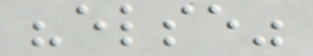"else"
